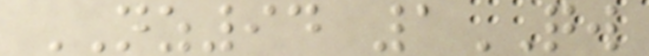NZ94 1QW
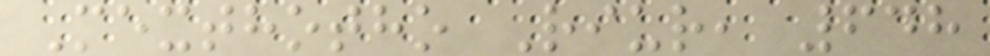Mexthotho Riur, 648
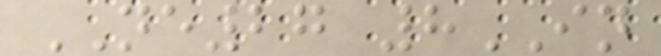NE27 8IN
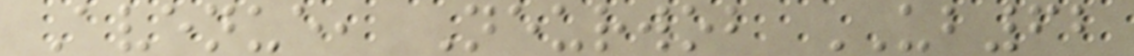Avenue, Neurwob UB62
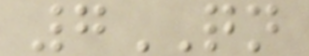7QN
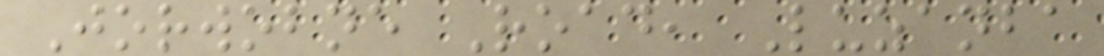Jorwobne Road, Luzanba
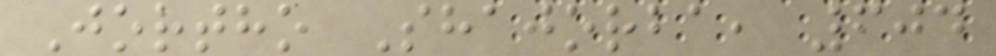Jortho Shajorba, 604
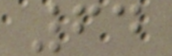64
